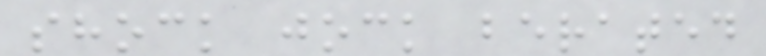shock jock berated
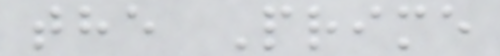the Prime
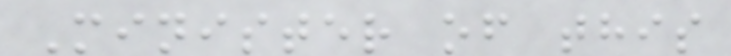Minister of this
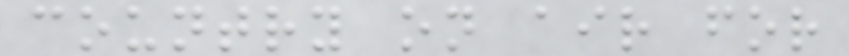country on air for
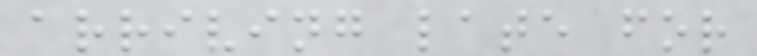arriving late for
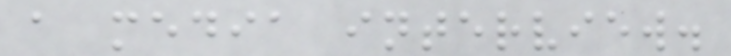a media interview.
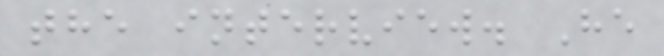the interview. He
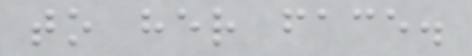to her face.
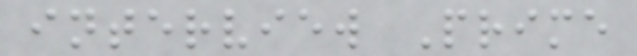interview Prime
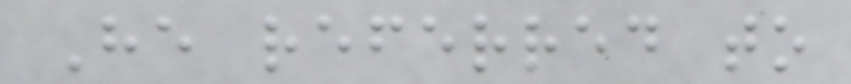He referred to
